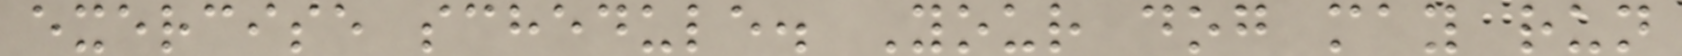exercise schedule. Your dog may run
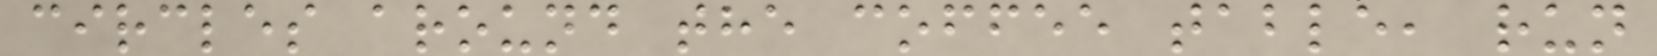circles around the coffee table, run
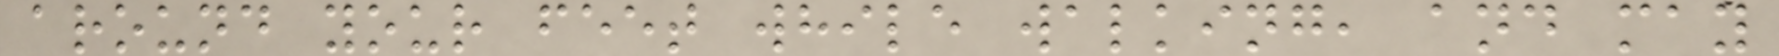around your feet while walking, and may
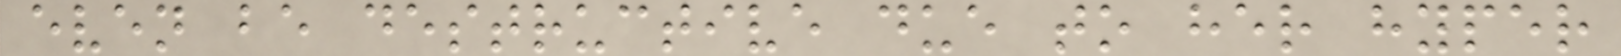even be destructive due to her hyper
